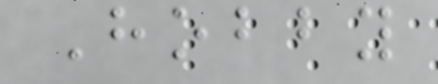Hobby
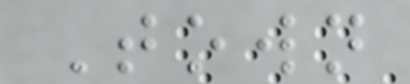Town
